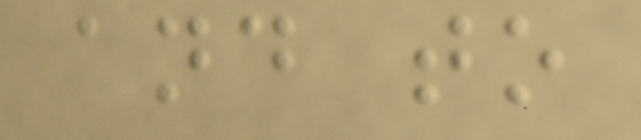and to
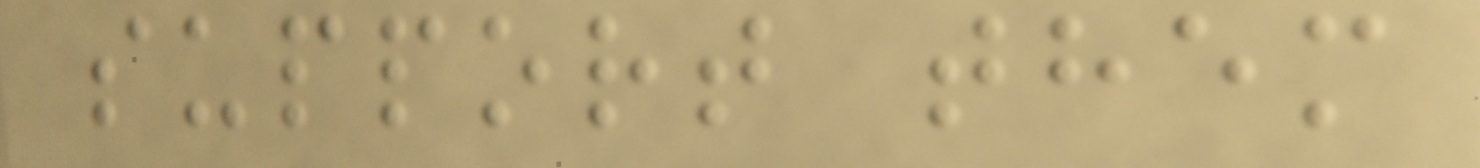support them
